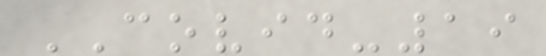COVID-19
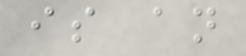is an
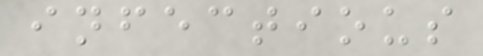infectious
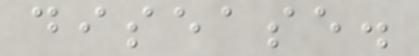disease.
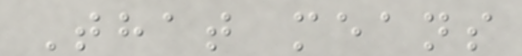That means
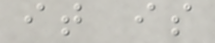it is
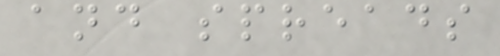and spreads
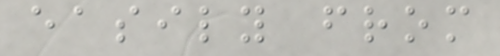easily from
